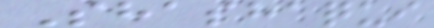Shashaqui
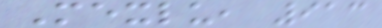Mexlu, 913
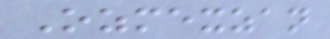Ozmexzan
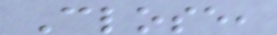Close,
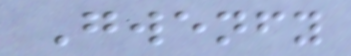Gwenfy
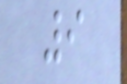9
